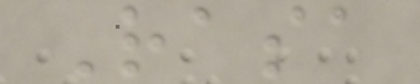Rasa
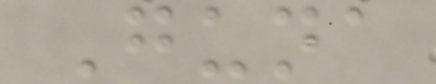Guna
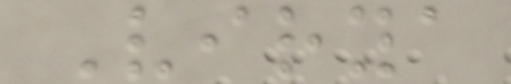Virya
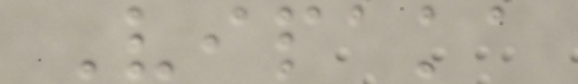Vipaka
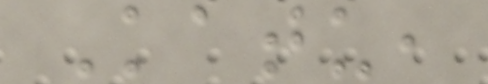Katu,
